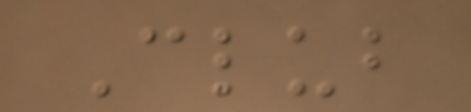Club
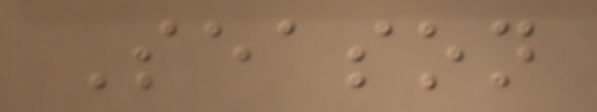Season
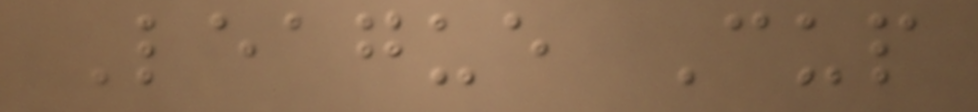League Cup
